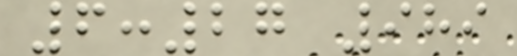6:27 989
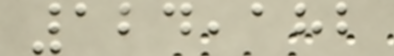124,182
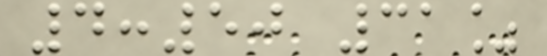4:50 31%
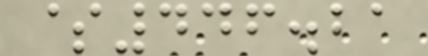$446.21
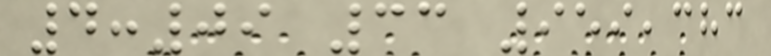4:09 33 959,383
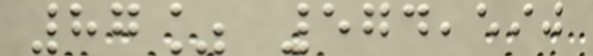87% 574,590
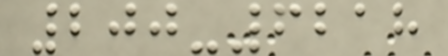200-6218
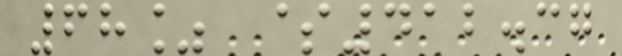68% $412.37
